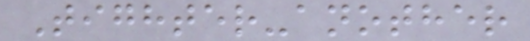Tighter-another
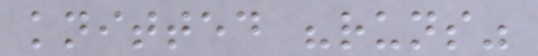knitted "runs"
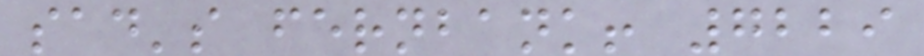sad's fernbank! 7229
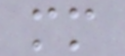mm
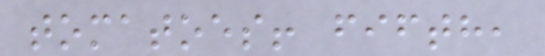tomatoes! fifth,
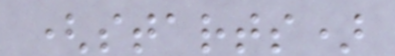(starts)
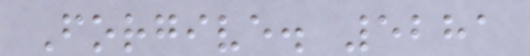Forgive. 5281
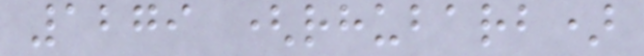1279 (rhubarb)
